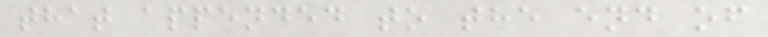that appended to the end of
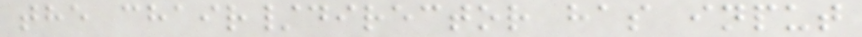the chair/director has input
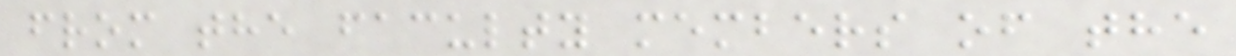from the faculty members of the
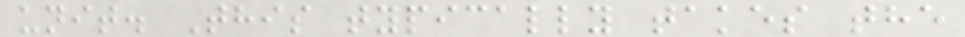unit. This typically takes the
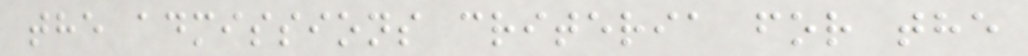the admissions criteria for the
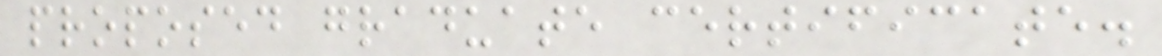proposed graduate certificate.
